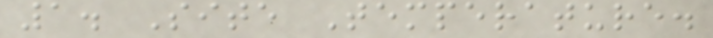1. Site Temperature.
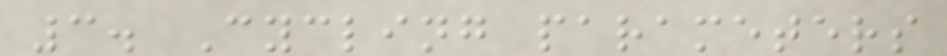3. Cycling parameters
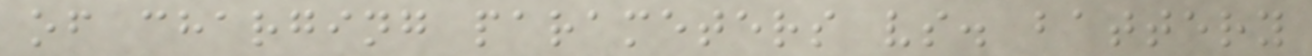of charging parameters vs. battery
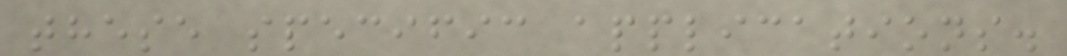these specific applications.
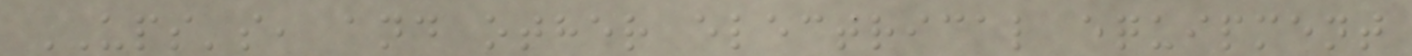UPS's, and other electrical equipment
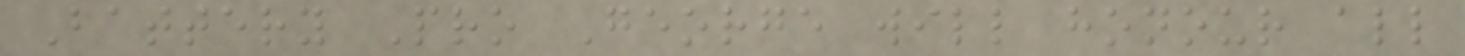Battery Pro George will honour all
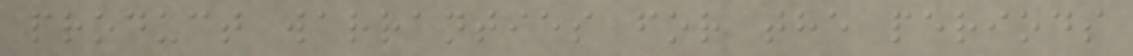product warranties for the periods
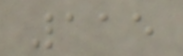115
